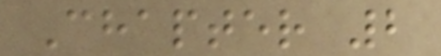Chapter 2
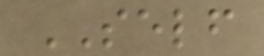SELF
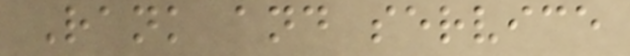Rank and service
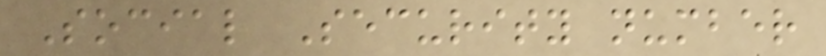Social Security number
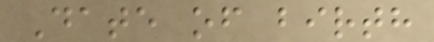Date of birth
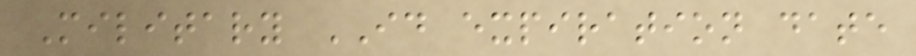Military ID expiration date
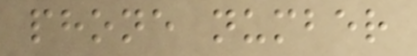phone number
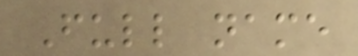Full name
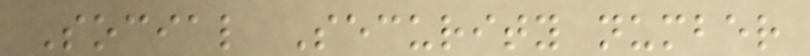Social Security number
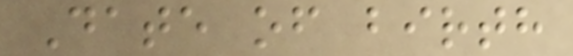Date of birth
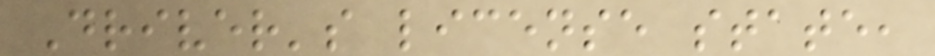Driver's license state,
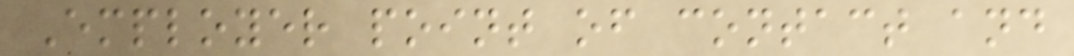Employer point of contact and
